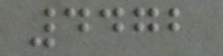4472
